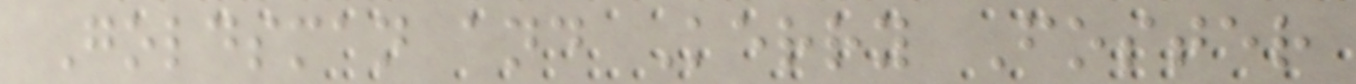Goldsman and Kerry Foster
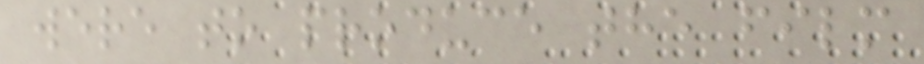were to produce the film
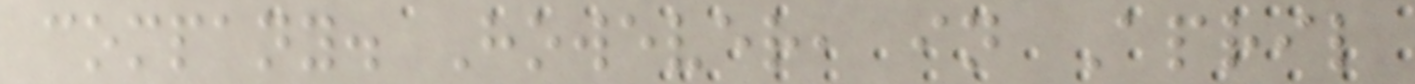company. However, in April
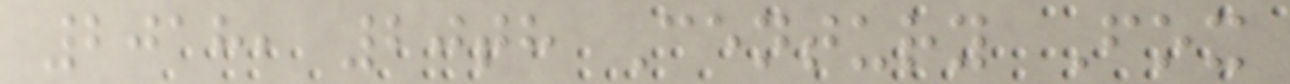2018, 20th Century Fox
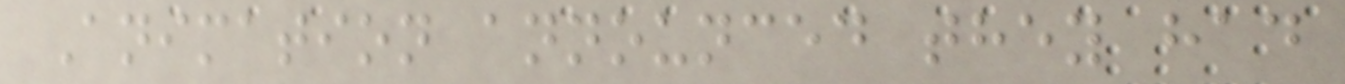Animation announced they had
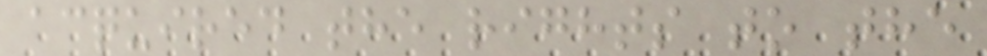acquired the rights to the
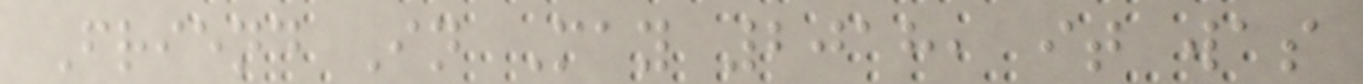Friend In May 2018, it was
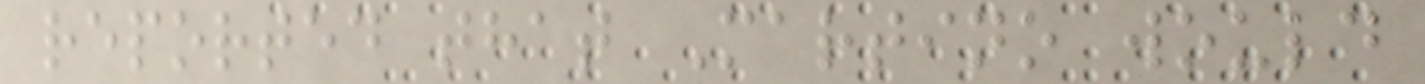reported that Martino would
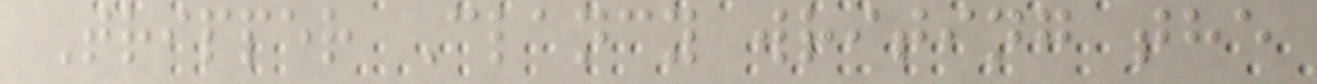Tripper Clancy writing the
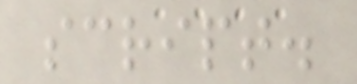script.
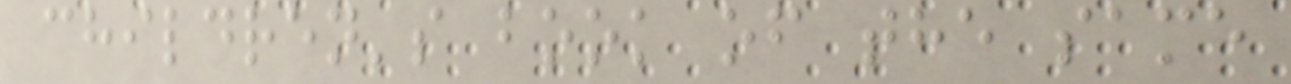children's book of the same
